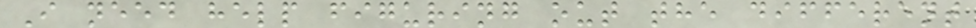I need help figuring out the different
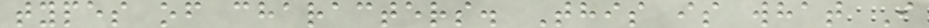types of characters. This is what I
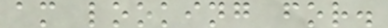am looking for.
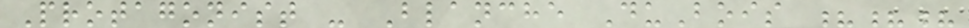Protagonist - Blanche DuBois ???
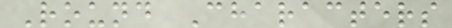Round Characters
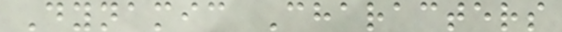Dynamic Characters
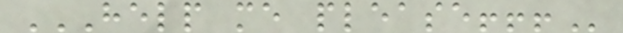HELP ME PLEASE!!!
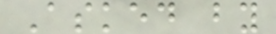Asked by
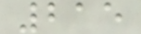215
